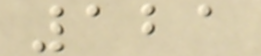121
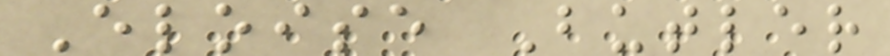Eloise Butler
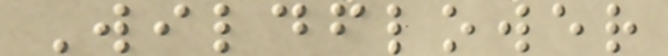Wildflower
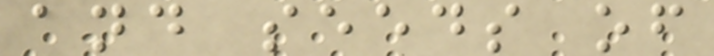and seeds of
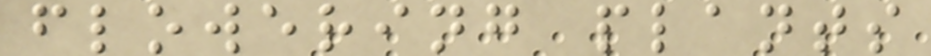flowering plants
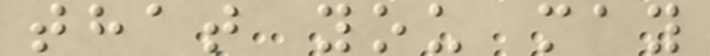that you may
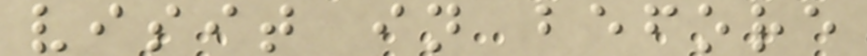visit in before
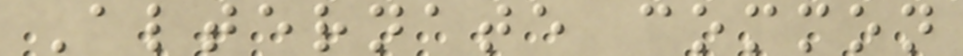Alternate common
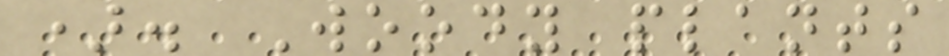). Woody plants
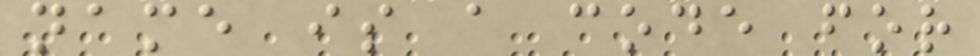name is a code for
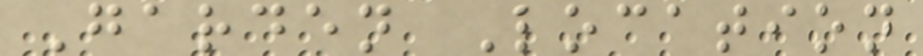Garden Location
